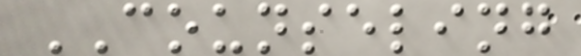COUNSELING
